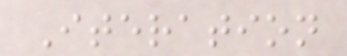Iteration
